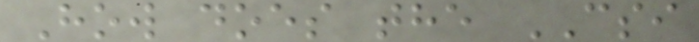How does the CSI
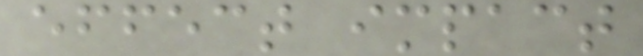effect impact
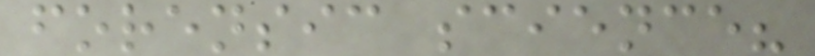forensic science?
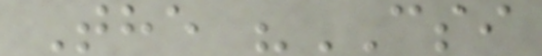The "CSI
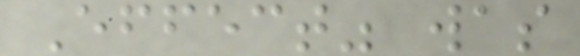Effect" was
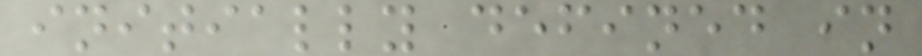initially defined in
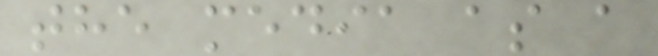the media as a
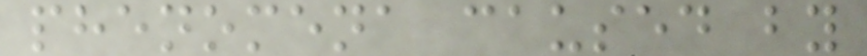phenomena caused by
